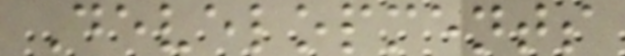Developments
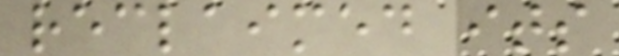reclaimed its
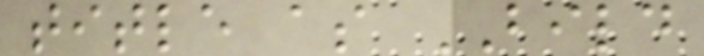title as BILD
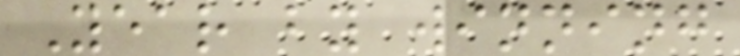Year by winning
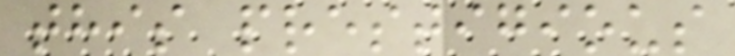this prestigious
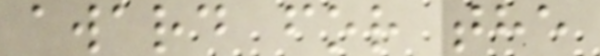award for the
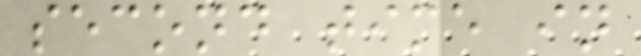second time in
